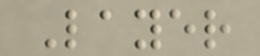Layer
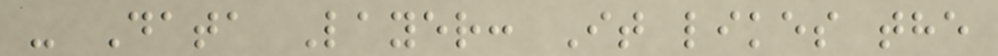- Data Layer: It likes the
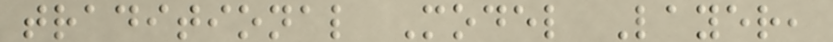traditional Model Layer,
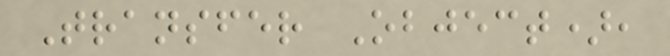Transfer Object),
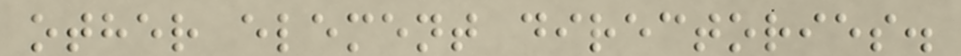other element directories.
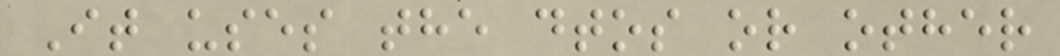It uses the dtos or other
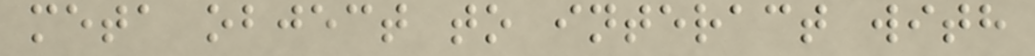meta object to interact with
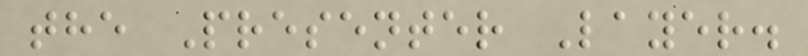the Presenter Layer.
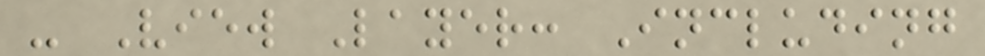- View Layer: Including
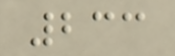233
